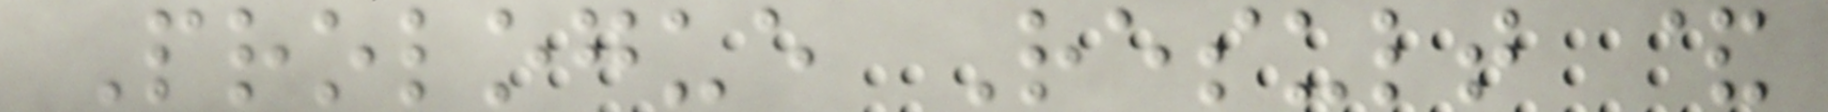Prologue Result &
